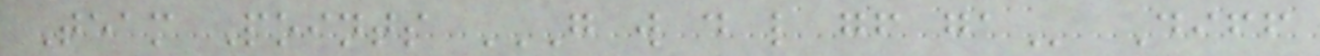Team Points G W D L GF GA Diff
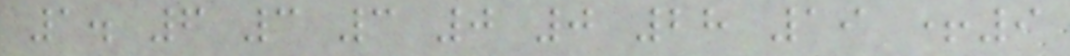1. 6 3 3 0 0 28 19 +9
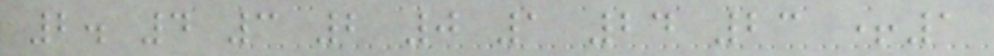2. 4 3 2 0 1 24 23 +1
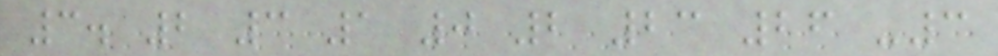3. 2 3 1 0 2 23 26 -3
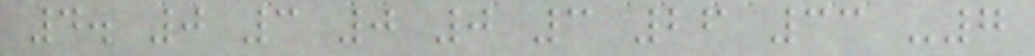4. 0 3 0 0 3 26 33 -7
